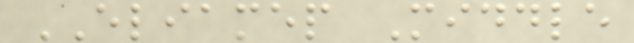ELIAMEP Middle
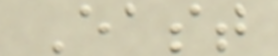East
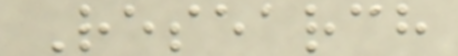Research
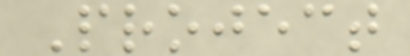Project
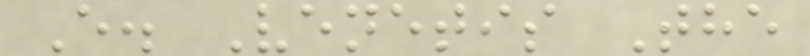E. Venetis The
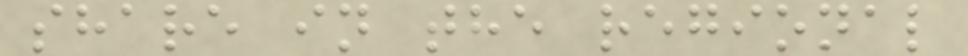share in the regional
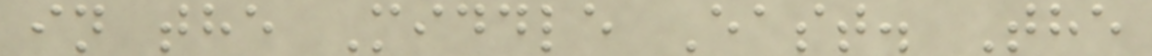in the Middle East. The
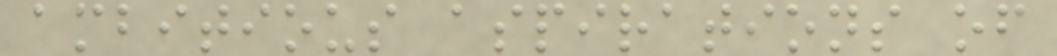ambitious aspirations of
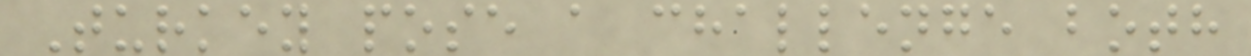Turkey pose a challenge both
